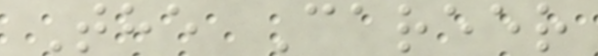The Career
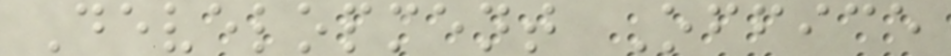Development Office
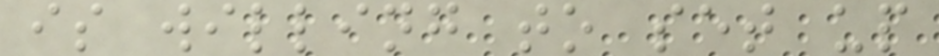is willing to set up
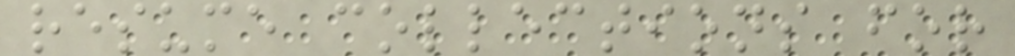resume collections for
